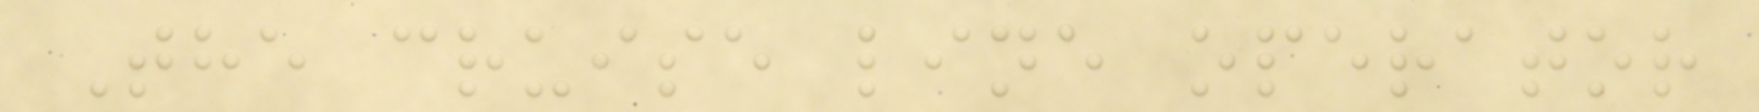The cruise line operator
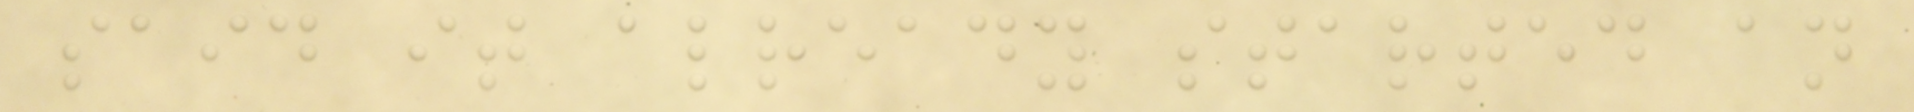said it already started an
